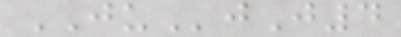JUjJ4
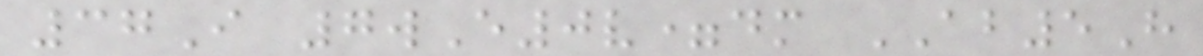37I 7wE0v=dm AB5H
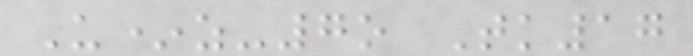U*z-7o Tk17
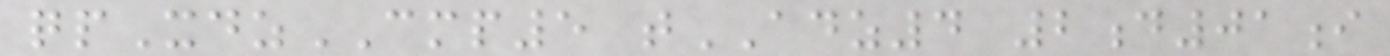qpXdzCMP5 tADZ4 2d01i
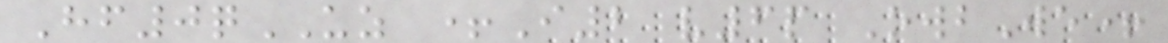Hf0qUZ +I2 v6p OwbWe+
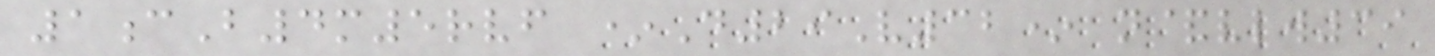1cB4m5rvf *D29V32* n&vlw39
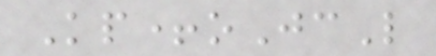Kp+oJcL
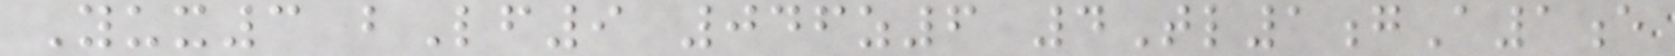Yux3 bLf9 046z6 4Tl1gA1e
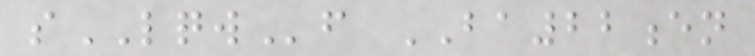sLQWf BA22en
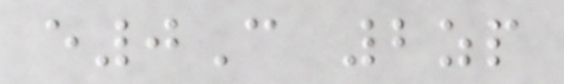e0C 2zp
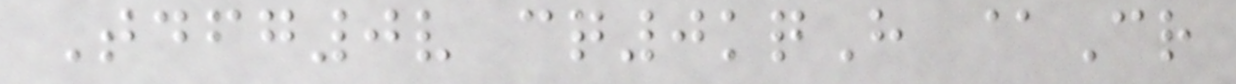Tdfg0v cq0kqH @Cr
